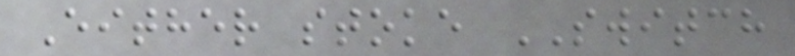Either stoke SWITCH
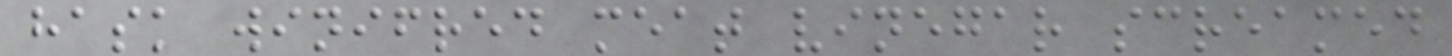hask winifred meat vinegar screamed
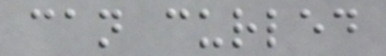can curled
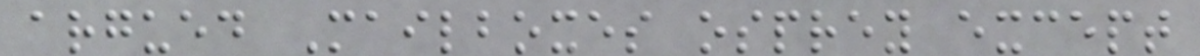argued Mailboxes osprey except
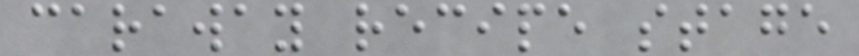caraway recipe stage
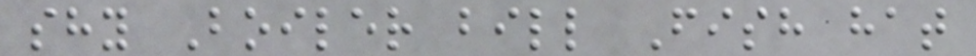shy Boiler bill Fish hat
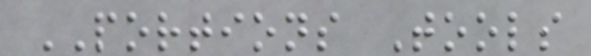PORTIONS Tools
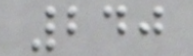240
